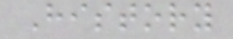History
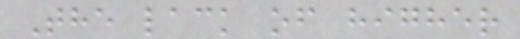The lack of higher
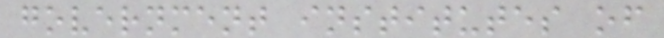government institutes of
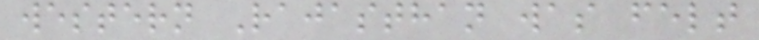western Rajasthan was felt
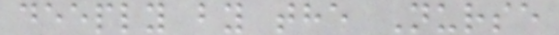deeply by the Nurse
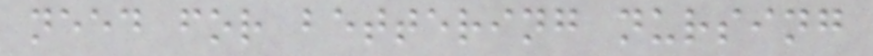need for bettering nursing
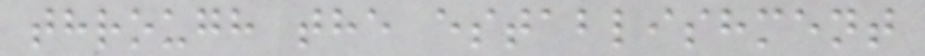through the establishment
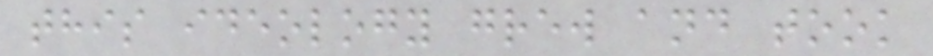this ideology grew and took
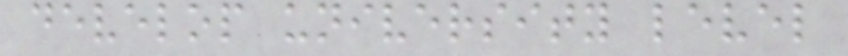develop university level
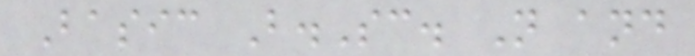Basic B.Sc. N and
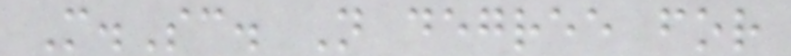M.Sc. N degree for
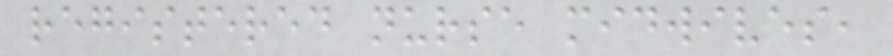registered nurse midwives,
